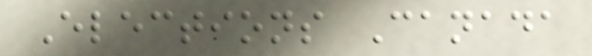Elections Canada
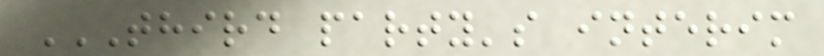THIRD PARTY'S INTERIM
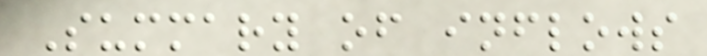Summary of inflows
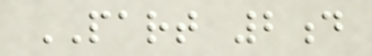PART 2d
